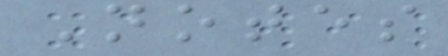Notes
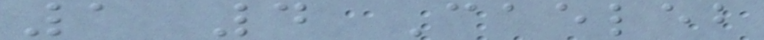1 4 Caeleb
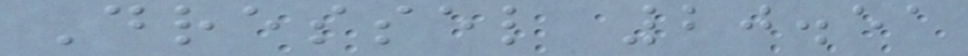Dressel 20.51
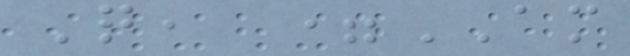Q, =AM
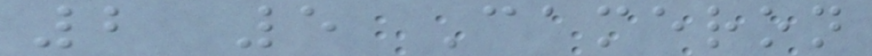2 5 Cameron
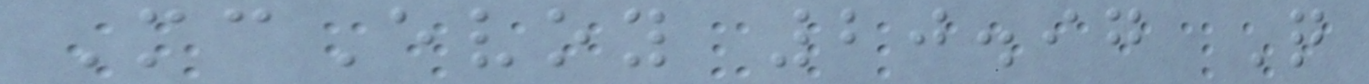McEvoy 20.97 Q
